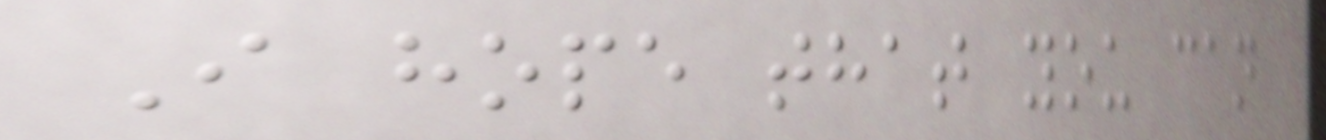I hope that you can
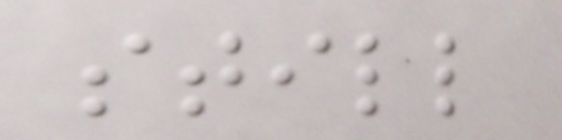still
